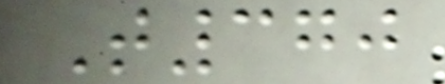T370
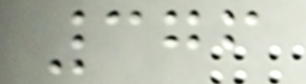376
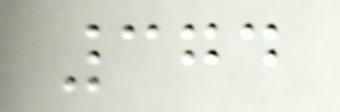374
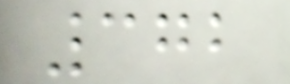372
